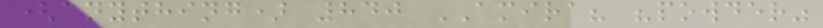(anything) 840 AMIRA? "powder"
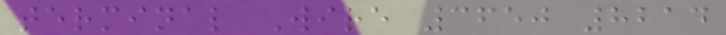terminal Wire 3650 8214
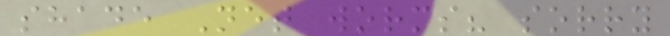shade Net worms? sorry
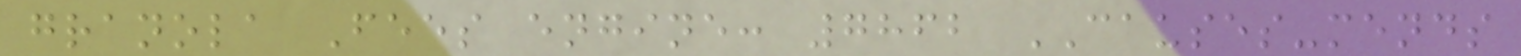granola Fees engine: 7862 CAUSES-mends
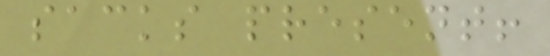sacks present!
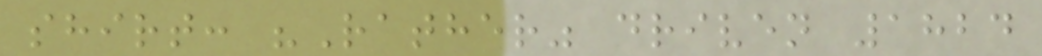shirt: "Rather" driven 1824
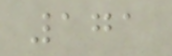171
